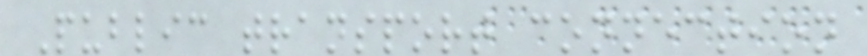Public transport connection
